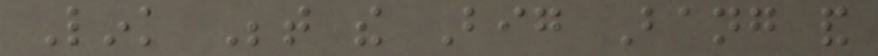Link Between the Big Bang and
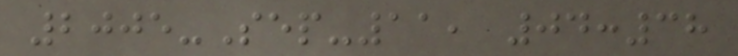2005-Sep-11, 04:38
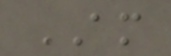AM
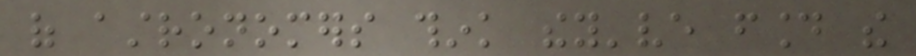of astronomers think they've found the
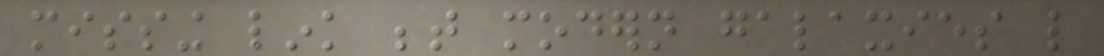missing link between modern galaxies like
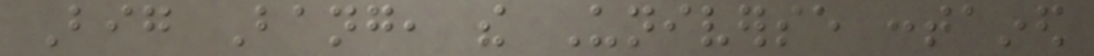Big Bang, the Universe contained
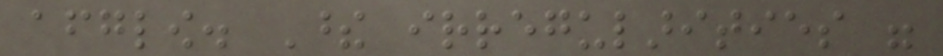afterglow. These irregularities were
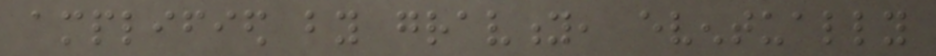amplified by gravity, eventually
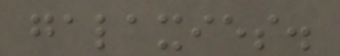galaxies.
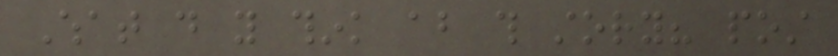What do you think about this story? post
